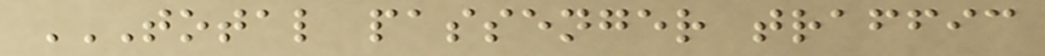TOTAL PASSENGER TRAFFIC
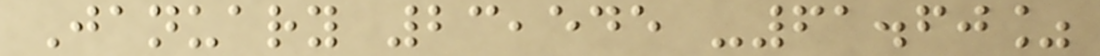January 23,545 -61.60%
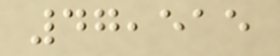47,515
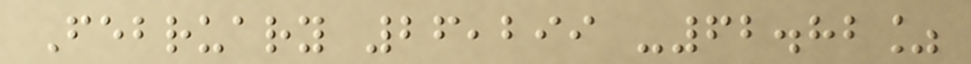February 26,299 -62.82%
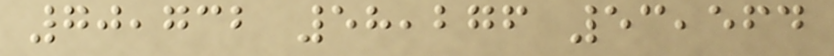70,732 58,276 53,564
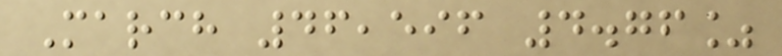March 46,596 4.76%
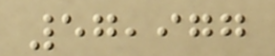57,977
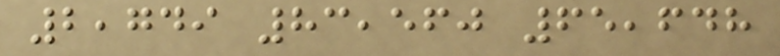2,749 83,560 65,648
